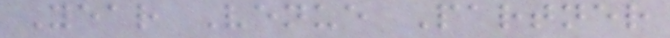Year Venue Partner
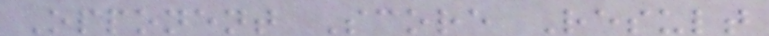Opponent Score Result
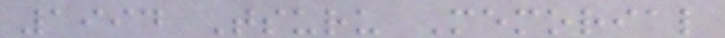1994 Tsuru Memorial
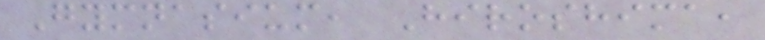Gymnasium, Hiroshima,
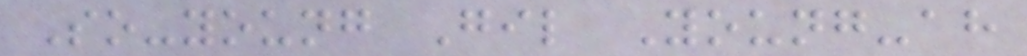So-young Gil Young-ah
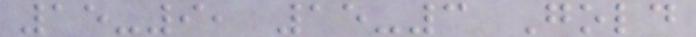15-9, 15-3 Gold
